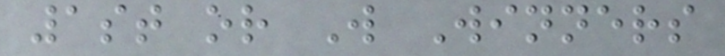1st or W Winners
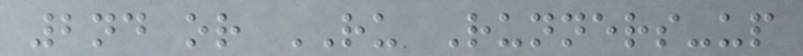2nd or RU Runners-up
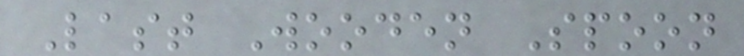Last Wooden Spoon
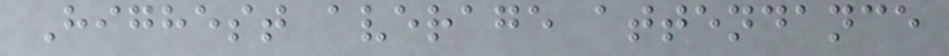Highest average attendance
